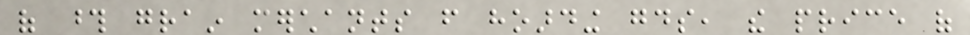of those grain merchants from hoarding goods, the price of
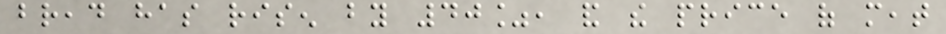bread has risen by 40%, and the price of meat
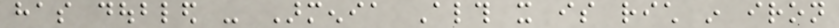has doubled - Armenia Although it is rich in iron
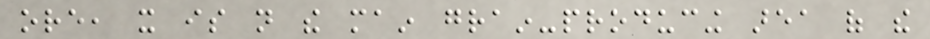ore, it is not the main grain-producing area of the
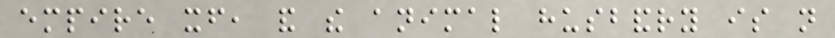empire itself, and the animal husbandry is not
